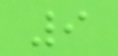9
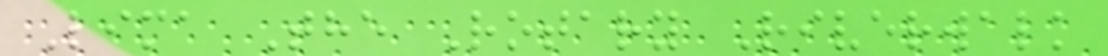Lima The Rotary Riverwalk
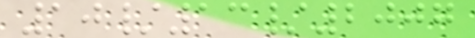10/13/2007
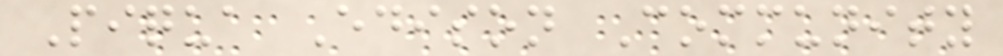Piqua Edison Community
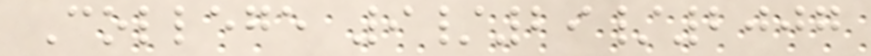College 9/29/2007
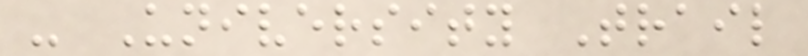- University Trail
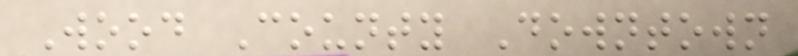Wood County Downtown
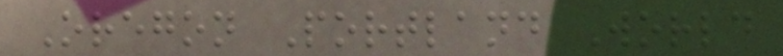Oregon Portland World
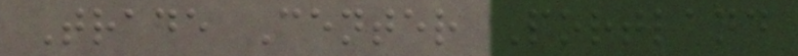Trade Center Portland
